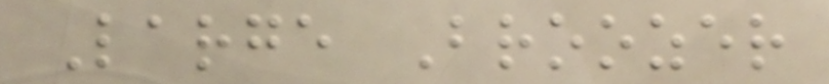Large Broozer
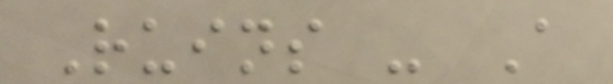Ruins - A
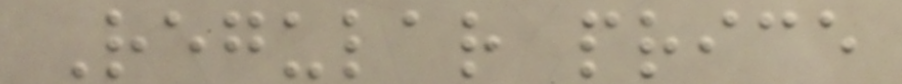Regular price
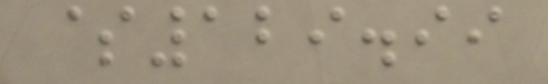$129.99
